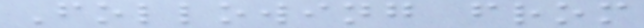Following from
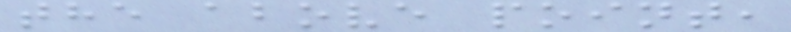the above point,
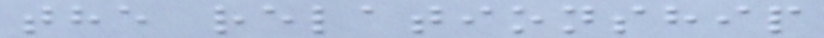the relationship
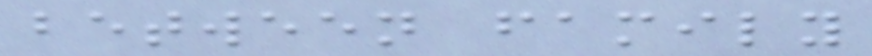between family
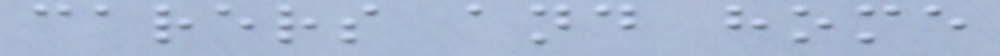carers and home
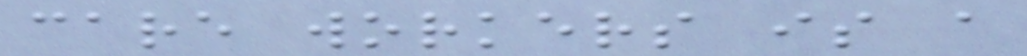care workers is a
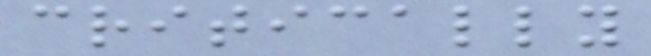critically
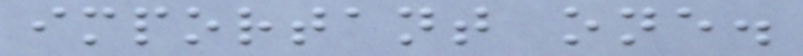important one.
